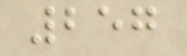257
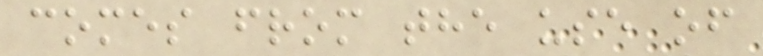comes from the use of
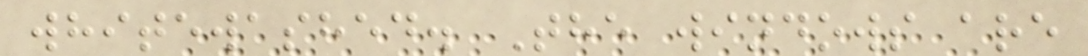whitewashed. The windows are
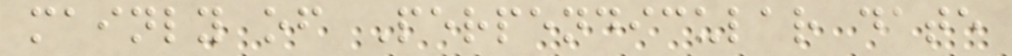mainly of Perpendicular date
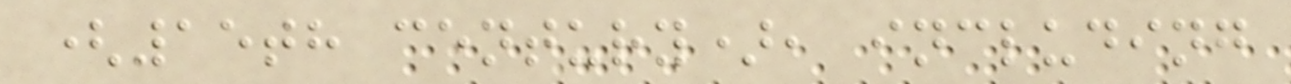(15th century), including
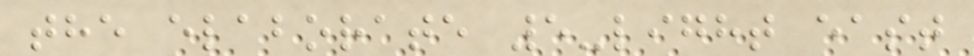the elaborate 5-light east
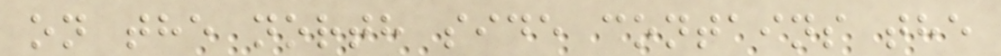on the north side contains the
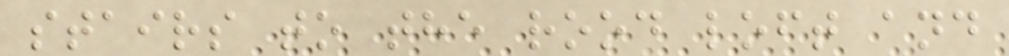stairs to the rood loft and
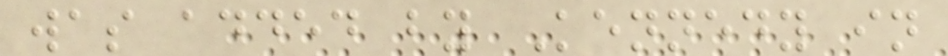was added by Kennedy in
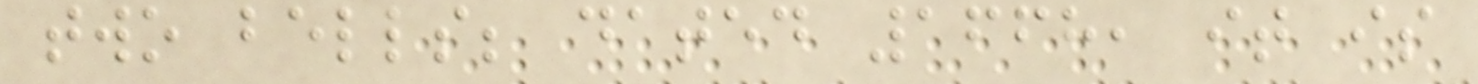two bells; dated 1668, it is
